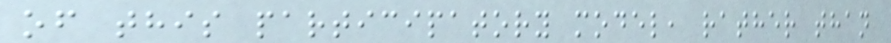of this participatory model, rather than
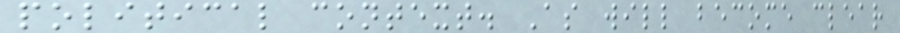political context. As will become clear
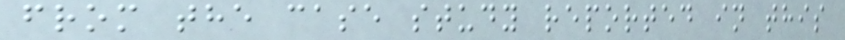from the case study reported in this
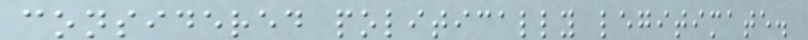considered politically legitimate.
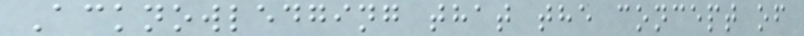Acknowledging that the concept of
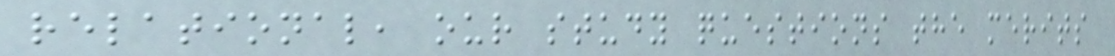relational, our study questions the merits
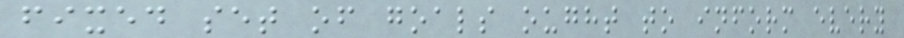fixed set of goals ought to inform every
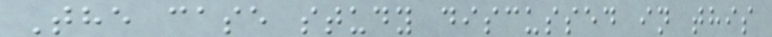The case study discussed in this
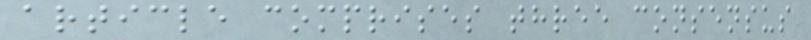article comprises three consensus
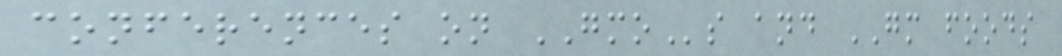conferences on GMOs and GM foods
